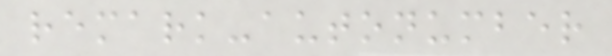remark-autonumber
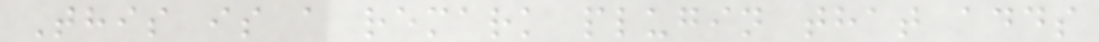This is a remark plugin that adds
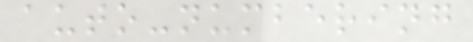auto-numbering
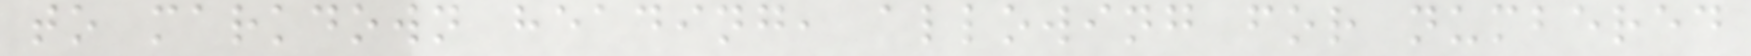to markdown heading, allowing for numbered
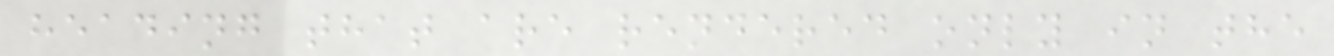heading that are rendered only in the
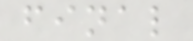final
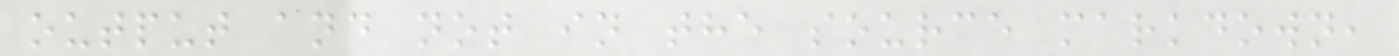output and not in the source markdown,
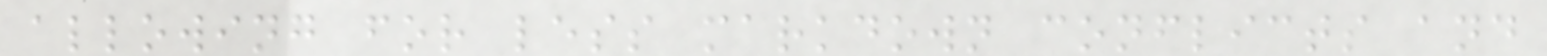allowing for less markdown conflicts and
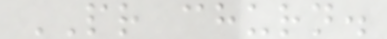PR churn.
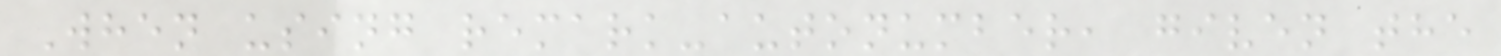When using remark-autonumber, given the
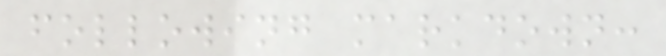following markdown:
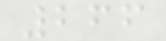266
